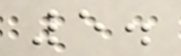5.
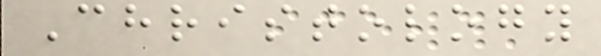Christology
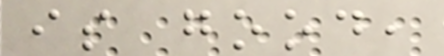is good,
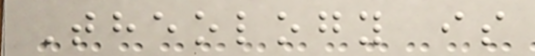Theology is
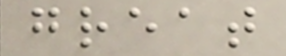great
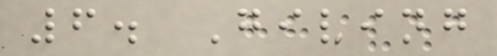6. Giving
